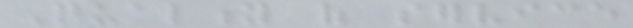Quality of service
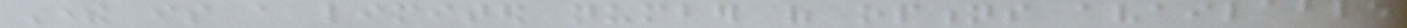There is a limited number of options available
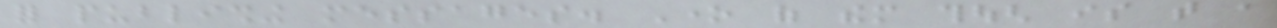for publishing messages. One of them though is that a
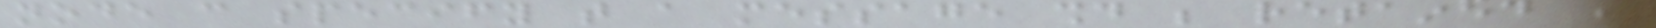node can specify that a message should be retained. This
